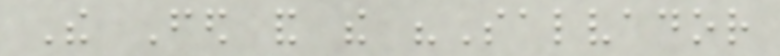The Fed and the "Salvador
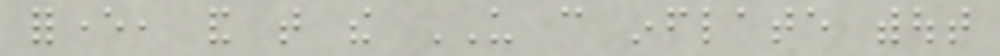forever, and that the US can inflate without
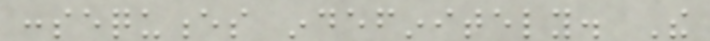consequences indefinitely. The
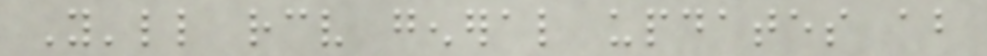You'll receive general updates about
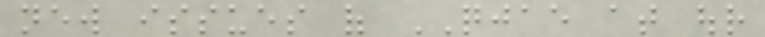new issues of QJAE at our
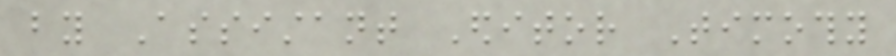by Assistant Editor Timothy
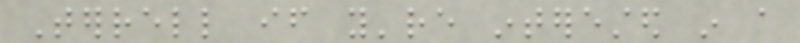Terrell if you're interested in a
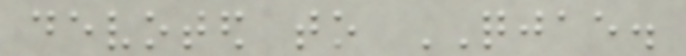devoted to QJAE.
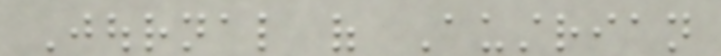Journal of Austrian
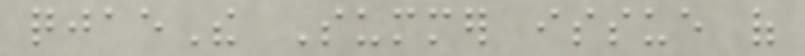qjaeThe Summer issue of
